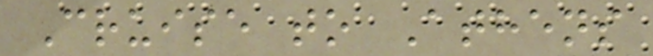Cruise to Athens
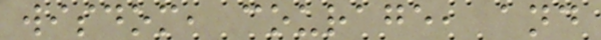wisdom, courage, and
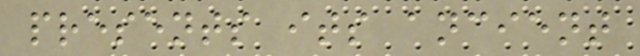presents its ancient
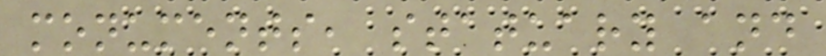monuments, statuary and
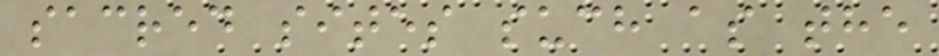sacred sites such as the
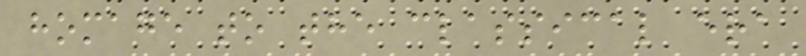homage to the classical era
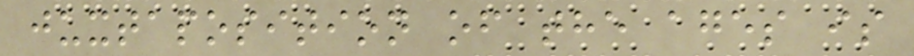juxtaposition of the ages is
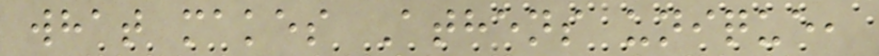what makes Athens unique,
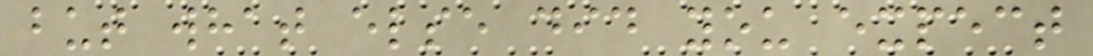but what else did you expect
